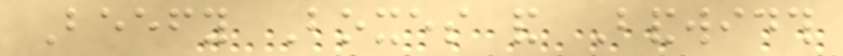Beefy Boxes and Bandwidth
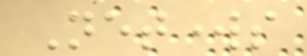Networks
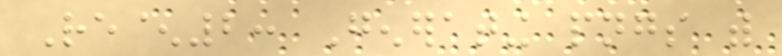Re^2: Generating pngs with
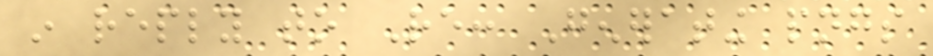in reply to Re: Generating pngs
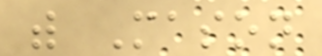with Mason
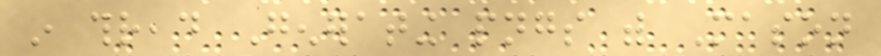in thread Generating pngs with Mason
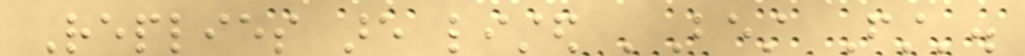Replies are listed 'Best First'.
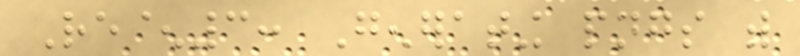Re^3: Generating pngs with
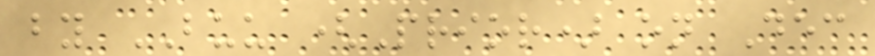by BUU (Prior) on Dec
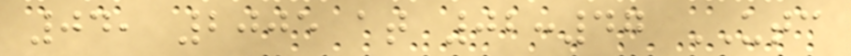04, 2005 at 02:47 UTC
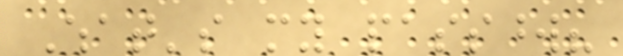What's my password?
